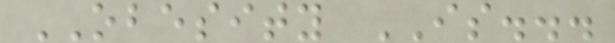OBESITY IS...
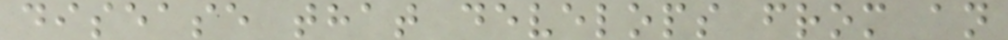disease that develops from an
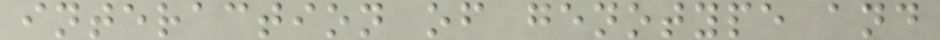interaction of genotype and
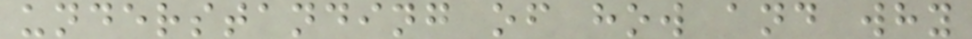understanding of how and why
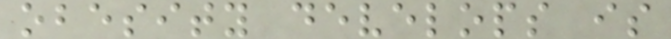obesity develops is
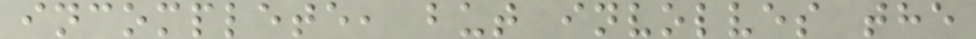incomplete, but involves the
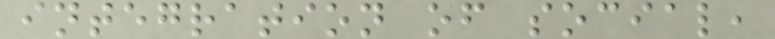integration of social,
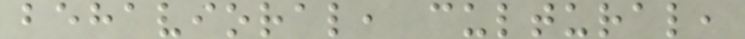behavioral, cultural,
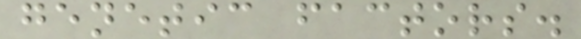genetic factors.
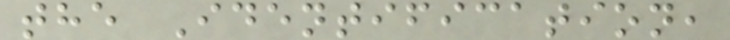the Identification,
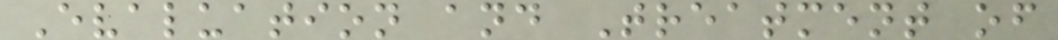Evaluation and Treatment of
